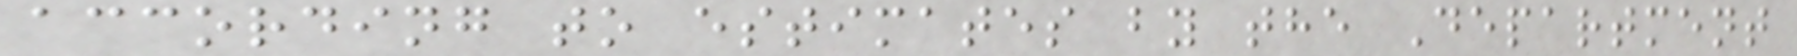according to estimates by the Department
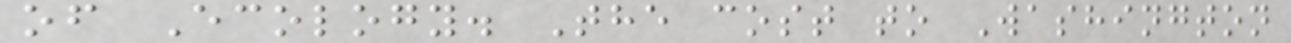of Ecology. The cost to Washington
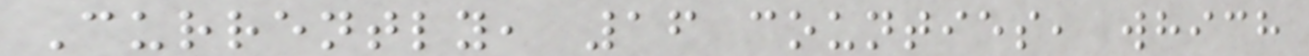Currently, 16 counties, which
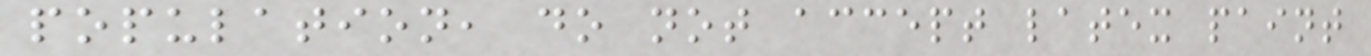population, do not accept latex paint
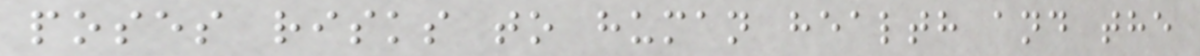poses risks to human health and the
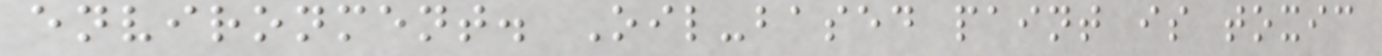environment. Oil-based paint is toxic
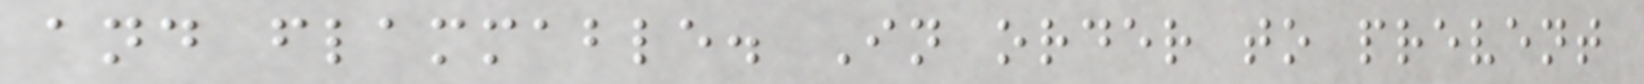and flammable. In order to prevent
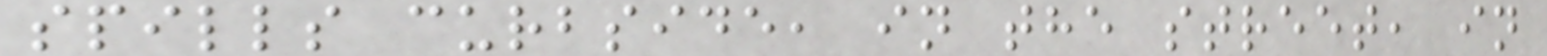spills curbside, in the street, in
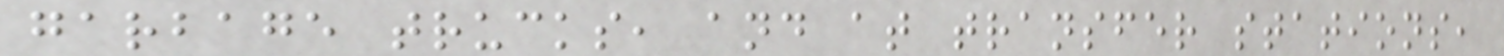garbage trucks, and at transfer stations,
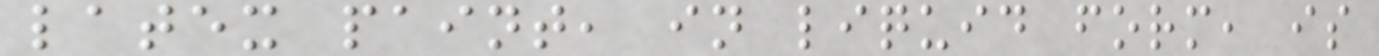latex paint, in liquid form, is
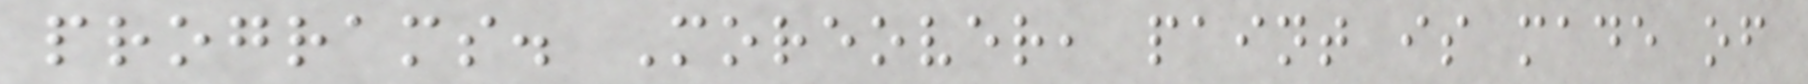programs. Moreover, paint is made of
